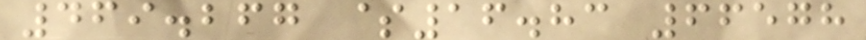469.267 $16.83 66578
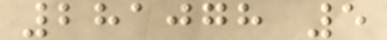281078 5
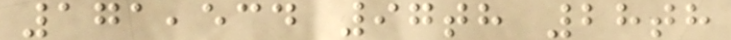171,534 97th 28th
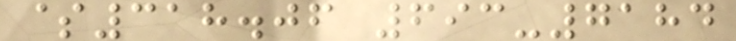$318.06 693-7184
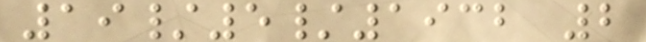19/5/1932 2
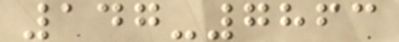147-7863
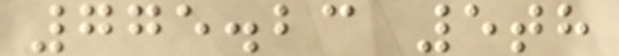775.23 5th
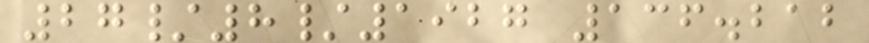27/8/1927 136.212
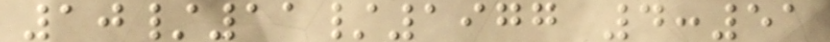10/11/1977 4:51
